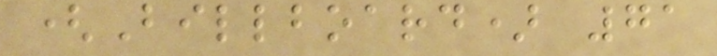(Billboard) 71
